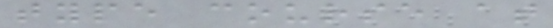type course at
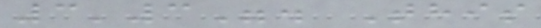3'3". This
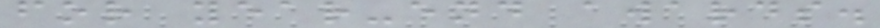for year-end awards.
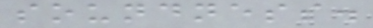soundness.
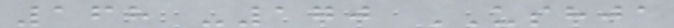168 -170 USHJA
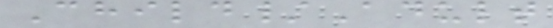Child/Adult
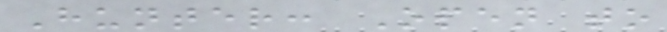Hunter: Open to
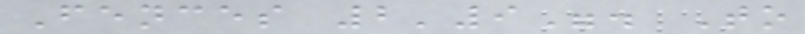Fences 2'9". To
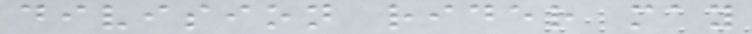division rider may
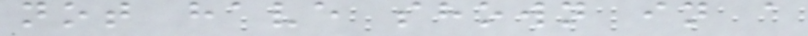not have shown in a
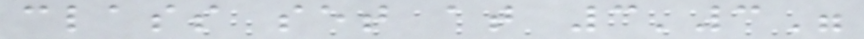class set at 3'3"
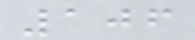106
